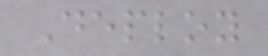Deploy
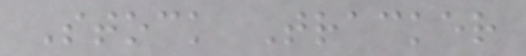Stock Tracker
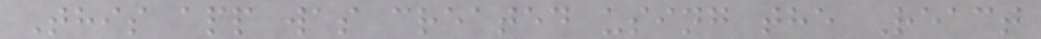This app was created using the React
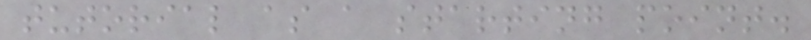tutorial as a starting point.
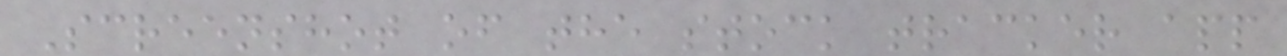Screenshot of the stock tracker app
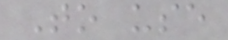To use
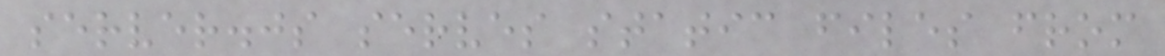server.js serves static files from
